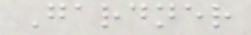Gardner
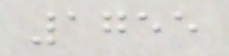1755
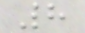8
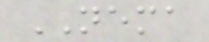NEMA
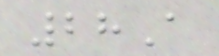28A
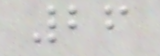26
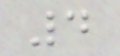4
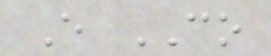E CO
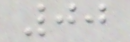00
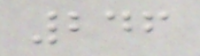246
